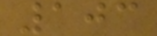103
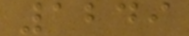1249
